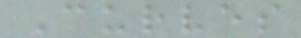Curves
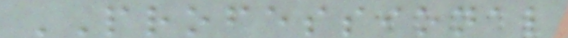PROFESSIONAL
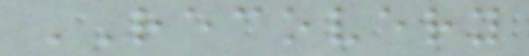RECOVERY
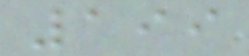199
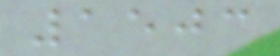1503
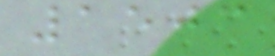1503
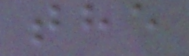the
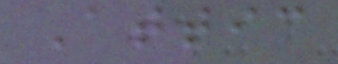Attic
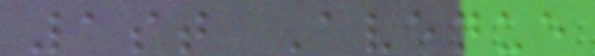1st Avenue
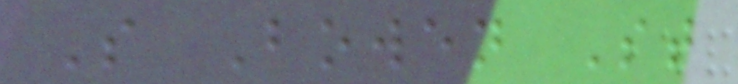S Bowen St
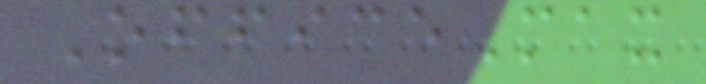OfficeMax
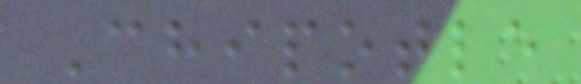Chipotle
